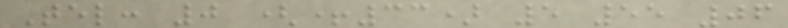Tel: 0 (+33) 5 55 06
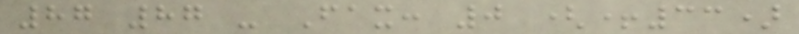87 87 - Fax: 0 (+33)
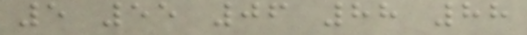5 55 06 88 88
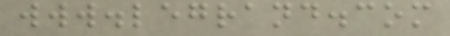www.legrand.com
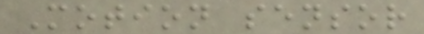Motion sensor
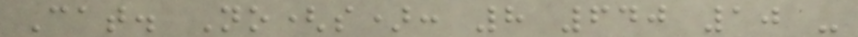Cat. No(s): 8 640 10 -
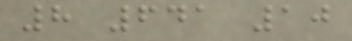8 641 10
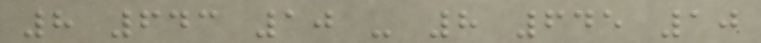8 643 10 - 8 645 10
